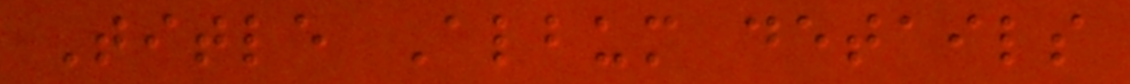Title Album details
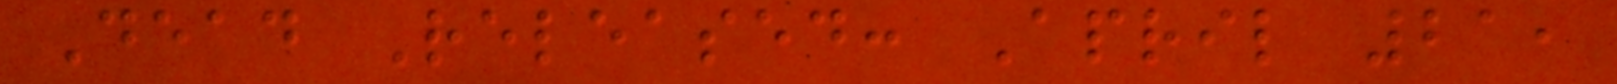Dead Released: April 21,
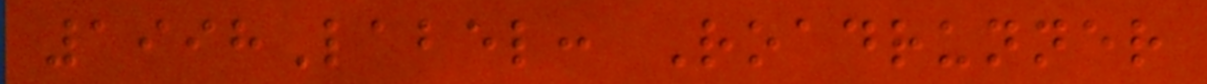1998Label: Roadrunner
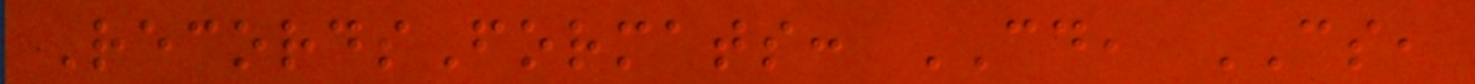RecordsFormats: CD, CS,
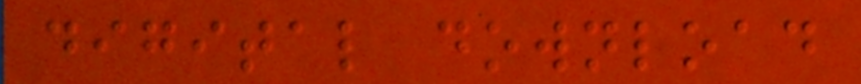digital download
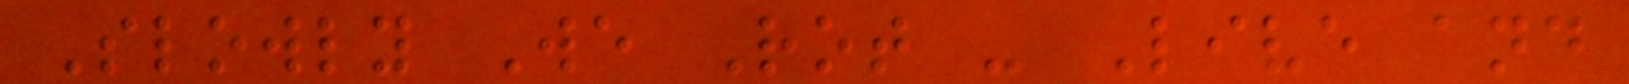Slowly We Rot - Live and
